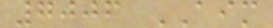7006 AIM
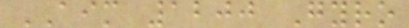AIM 1200 Gyro
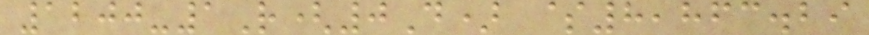1200-1R(0D) $8,863.29
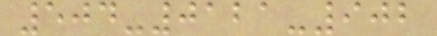504-0121-902
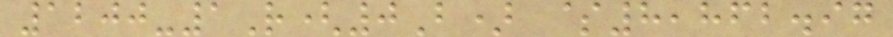1200-1R(0B) $8,862.97
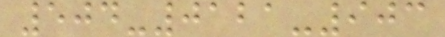504-0121-903
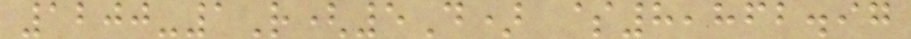1200-1R(5D) $8,862.97
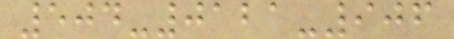504-0121-906
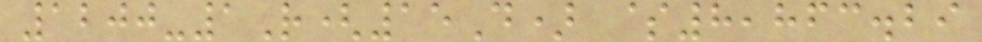1200-1R(15D) $8,863.29
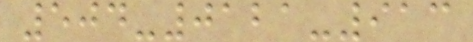504-0121-913
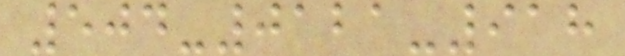504-0121-918
